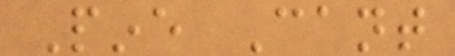Pine Cant
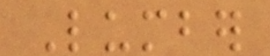Lumber
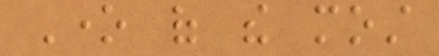One of the most
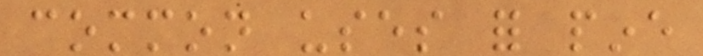common uses for pine
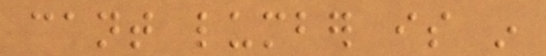cant lumber is in
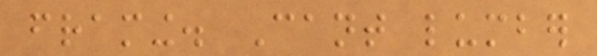framing. Cant lumber
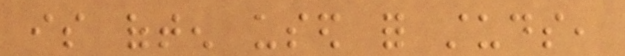is often used for studs,
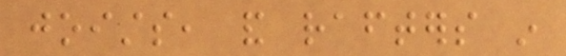joists, and rafters in
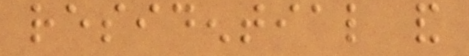residential and
